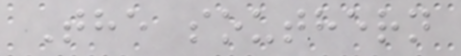The southern
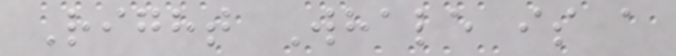Right Whale is a
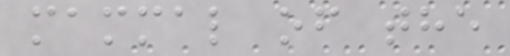mammal of the
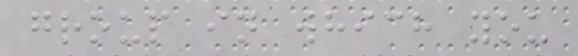group in which you
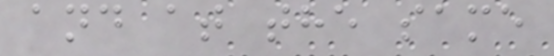and at the same
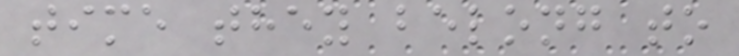time they belong to
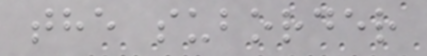the suborder
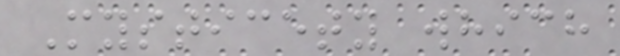Mysticety which
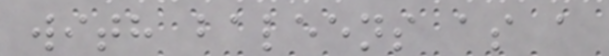with baleens as a
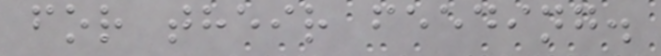for their feeding.
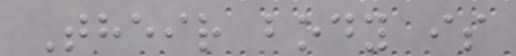Their body is
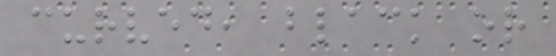curved, black or
